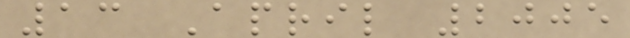13 April 2005
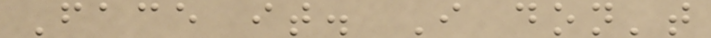Face it. I don't
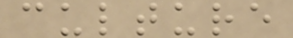culture
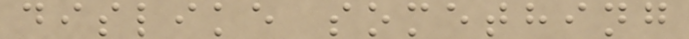dislike something
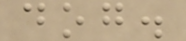dog.
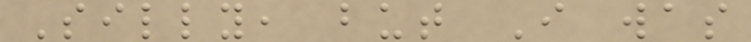Silly, but I was
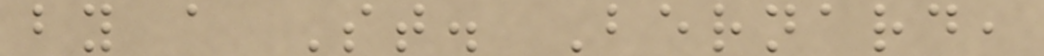by a St. Bernard,
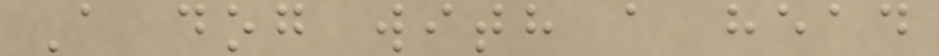A dog with a head
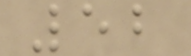52
